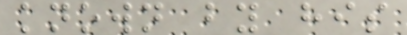known by his
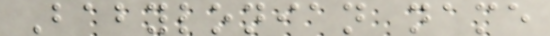Babylonian name
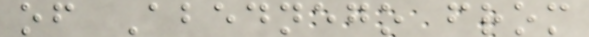of Abednego from
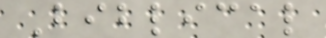Biblical
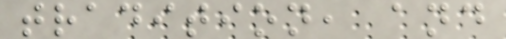tradition, and
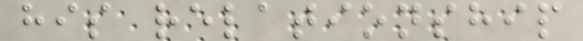his relationship
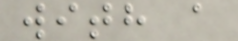with a
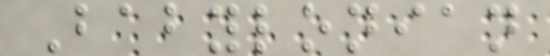Babylonian
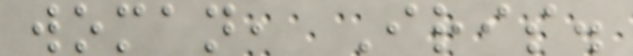woman, Iris.
